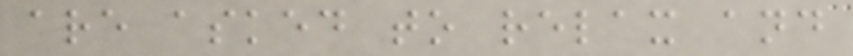are asked to relax and
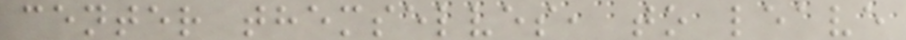center themselves, to leave
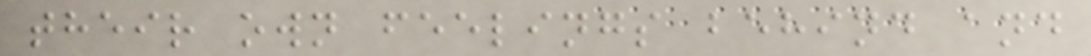their own feelings behind and
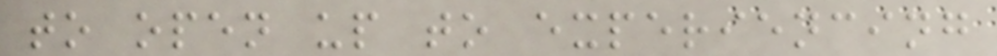to open up to experiencing
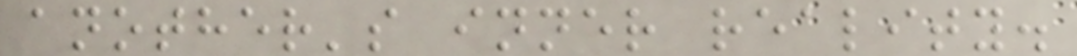another's inner reality.
